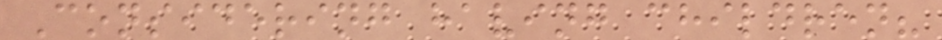Considering having children?
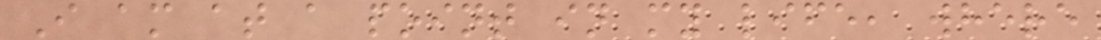I am at a point in my life, where
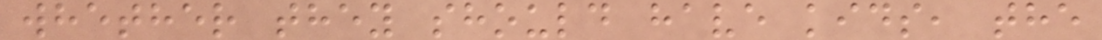whether they should have kids, the
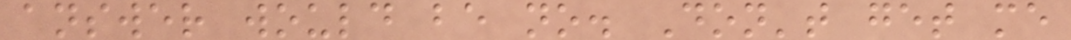answer would be no. Don't get me
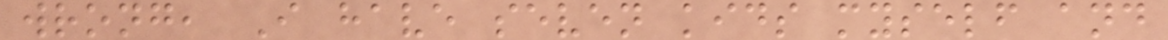wrong, I have seven kids myself and
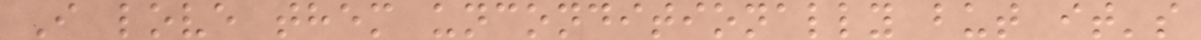I love them unconditionally but it's
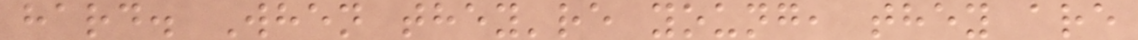hard. When they're young, they are
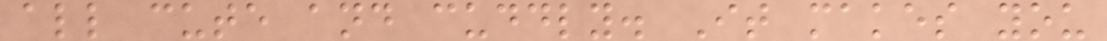all cute and cuddly. It makes you
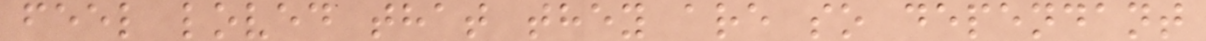feel loved that they are so dependant
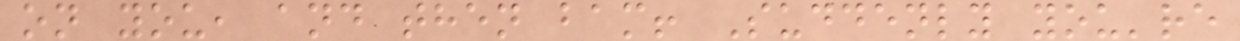on you, and then bam! Suddenly you're
